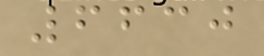6630
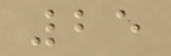25
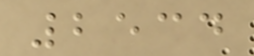2534
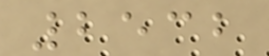2532
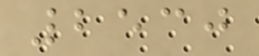2530
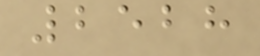2528
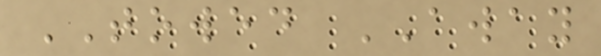TOWED AWAY
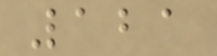121
